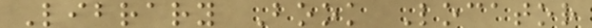Library Book Locator
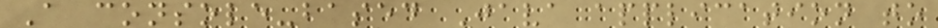A console-based Java application to
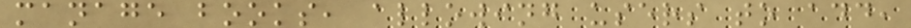manage books, allowing users to add,
